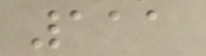111
